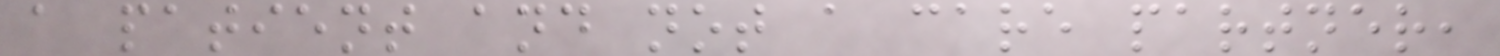a patient and not a care partner,
